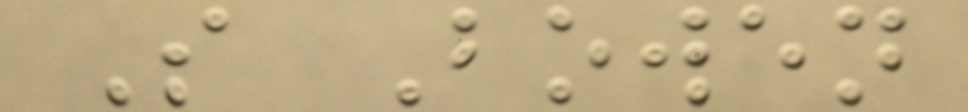S Bowen
